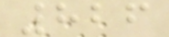826
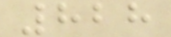828
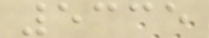5335
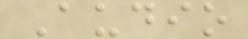Audio
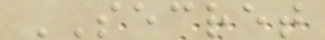SECRET
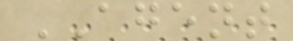AGENT
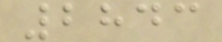2843
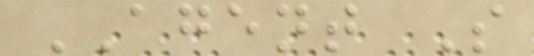AGENT S
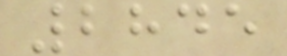2845
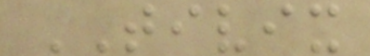TIVIX
